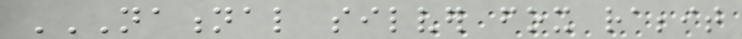NATIONAL SILVER FOX RABBIT
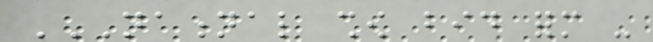NATIONAL SHOW BID FORM -
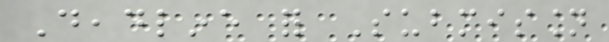Deadline for Submission
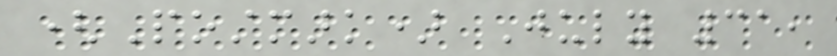(Postmark) July 31,
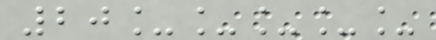20_____
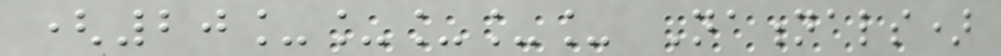(20_____ Nationals)
